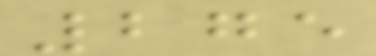275
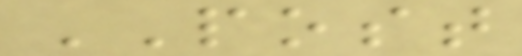POST
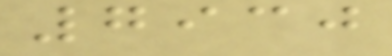7930
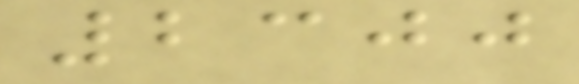2300
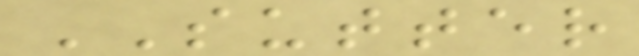SUTTER
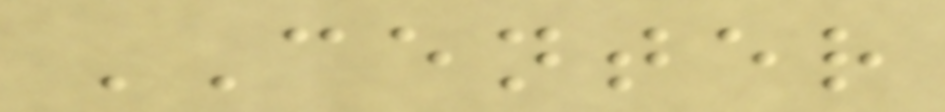CENTER
